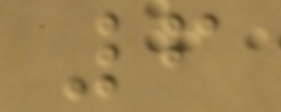6
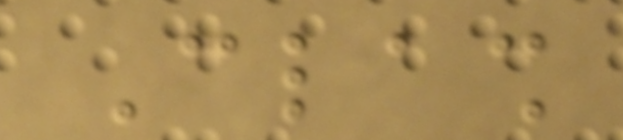Clash
